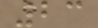23
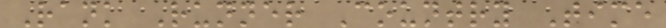Rank Runner Country Time
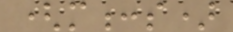(m:s)
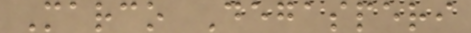Marco Degasperi
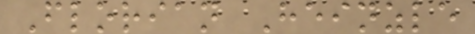Florian Heinzle
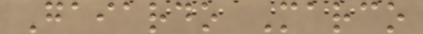Gaiardo Marco
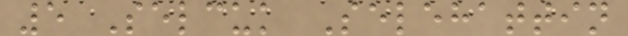5 Selcuk Selehattin
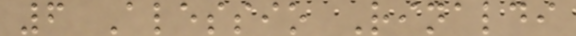6 Alessio Rinaldi
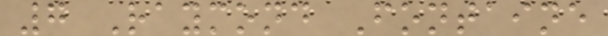7 Raymond Fontaine
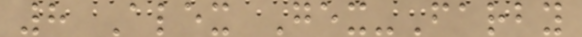8 Alex Gex-Farby
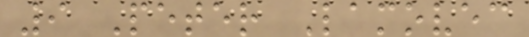9 Peter Lamovec
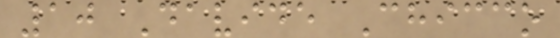10 Davide Chicco
